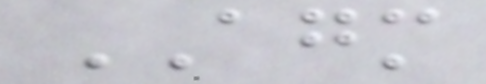AGM
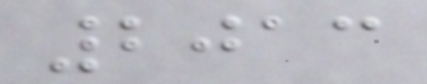2013
